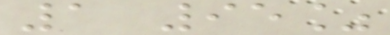1 95%
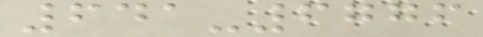641-6776
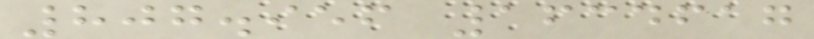807.956 1634617
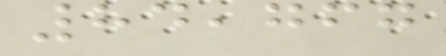84,767
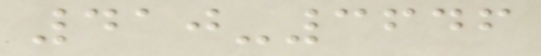410-3646
